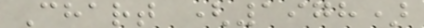Chart (1978)
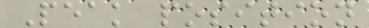Peak position
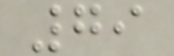79
